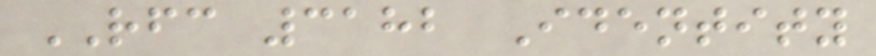RFC 3182 Identity
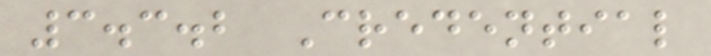3.3.2 Credential
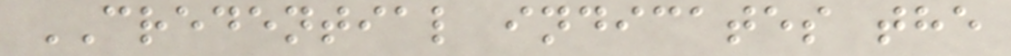CREDENTIAL indicates the
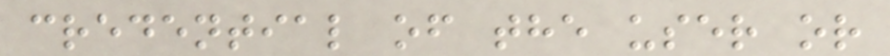credential of the user or
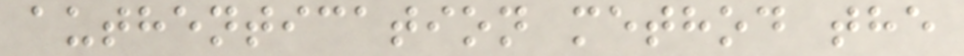authentication method the
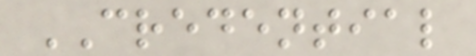CREDENTIAL
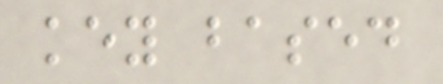key based
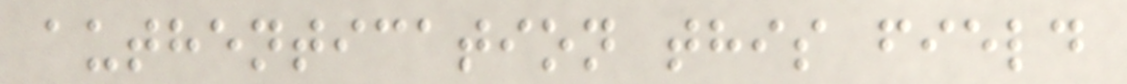authentication this field
